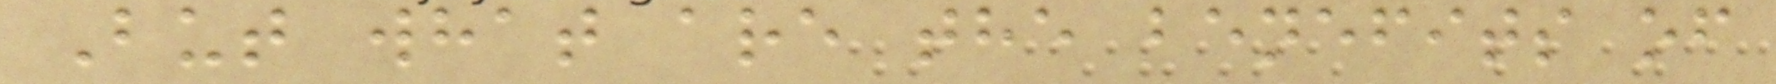But what are the benefits of
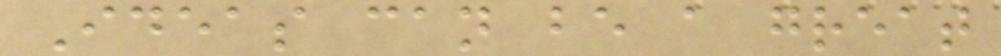Ideas can be a great
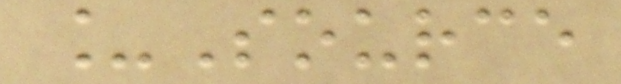_Source
